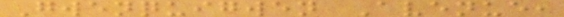Gwenquigwen Avenue,
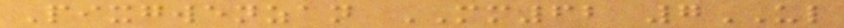Pixgwenzan MM62 7UL
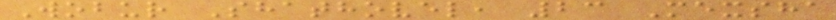Wobur Shathovel, 23 Mexsha
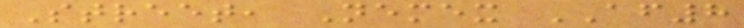Street, Nemex AF8
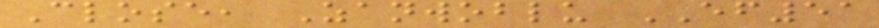Close, Zanwoblu EF51
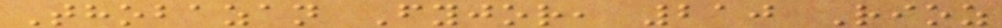Thobazan Fyjor, 210 Rioz
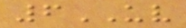6UV
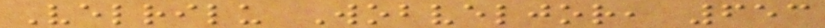Velrilu Wobveljor, 653
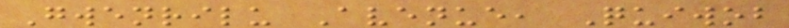Gwenrilu Avenue, Quiwob
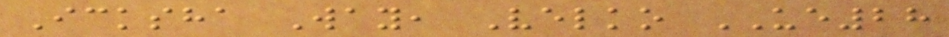Icksha Way, Velko UE28
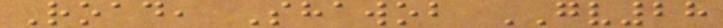Road, Shawob GV28
